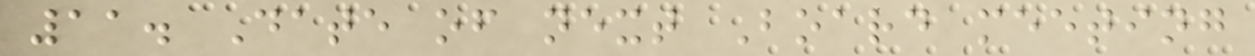11. Date of next Board meeting
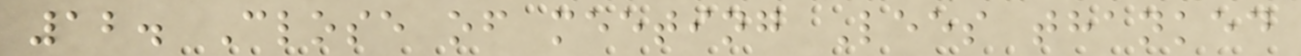12. Close of meeting Lees thanked
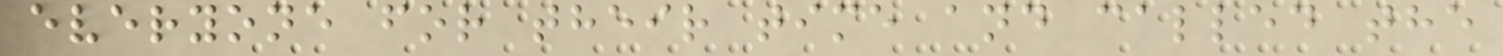everyone for their time and called the
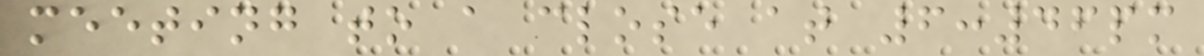meeting to a close at 6:46pm
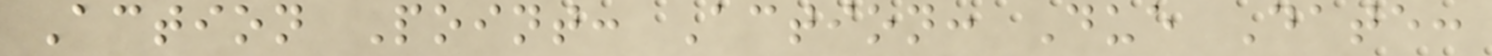Action Point: Action: Due Date:
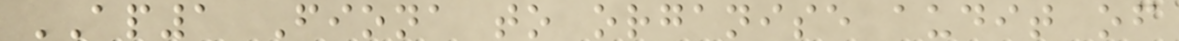AP1 Fiona to organise audit of
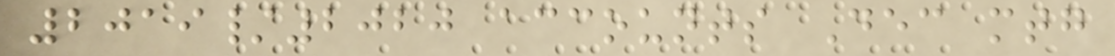2019/2020 accounts Dec mtg
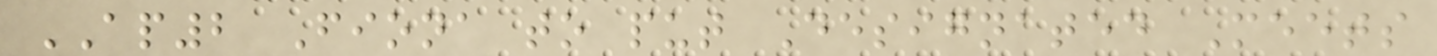AP2 Fiona to put Designated Meets
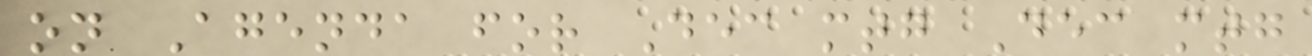on Agenda for Dec mtg Dec mtg
